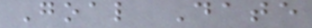Goal Date
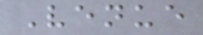Venue
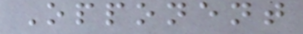Opponent
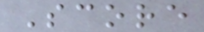Score
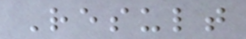Result
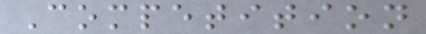Competition
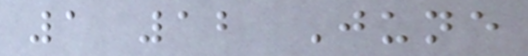1 12 June
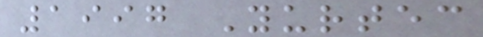1997 Yurtec
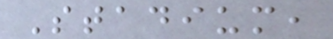Stadium,
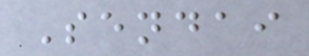Sendai
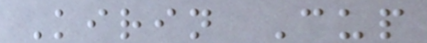Kirin Cup
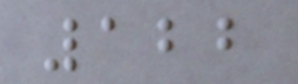122
